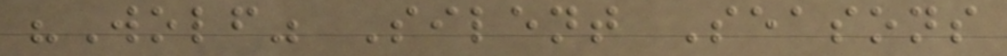"Wolf" Silent Seasons
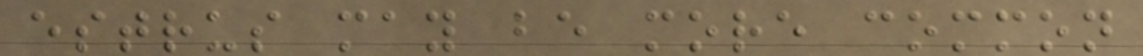estrus may be more common
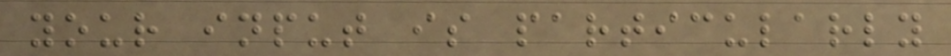your input is particularly
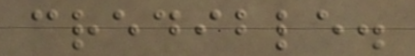credible.
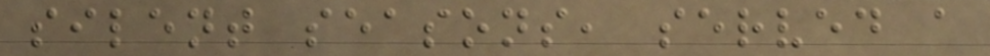silent seasons, served a
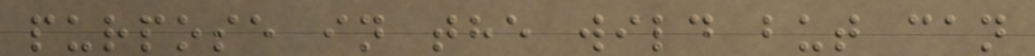purpose in the wild but can
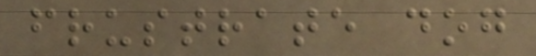frustrate dog
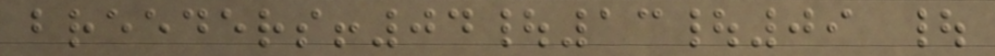breeders!04|13|09 |
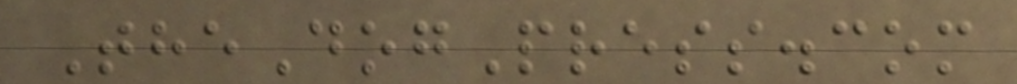TheDogPress.com
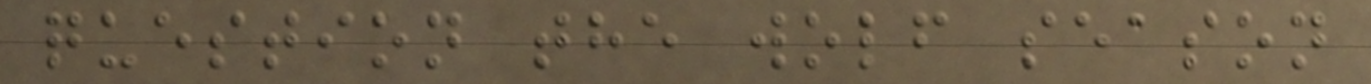question the wolf season
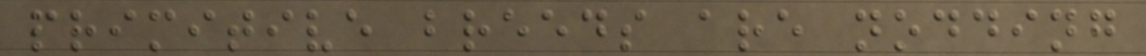primitive breeds are nodding
